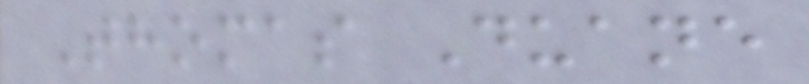Thomas Duane
